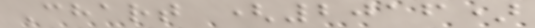Chart (2016)
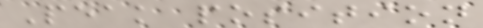Peak position
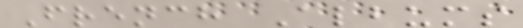French Albums
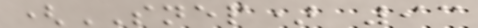(SNEP) 93
